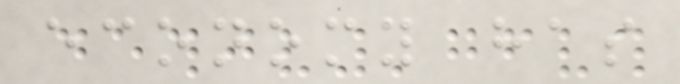economy has
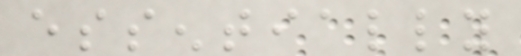essentially
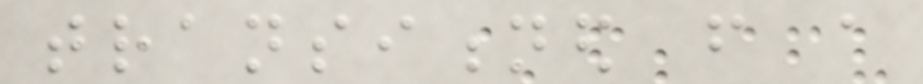transitioned from a
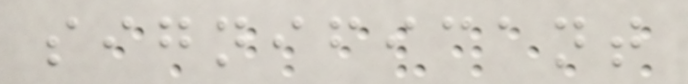significant
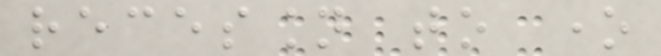recession to one
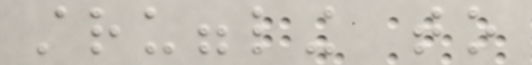struggling to
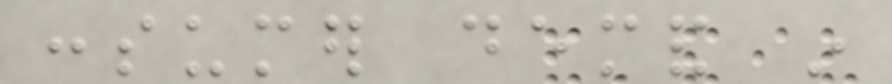consumer demand in
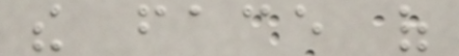the face of
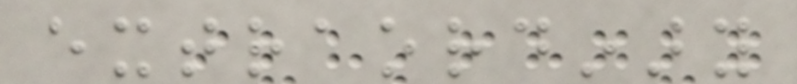extraordinary
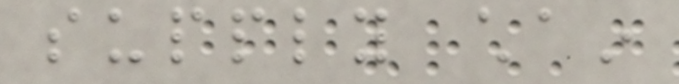supply chain
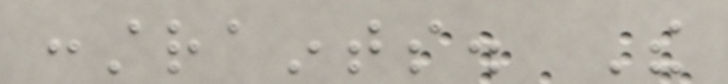constraints. The
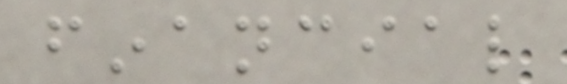financial
